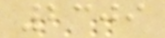2309
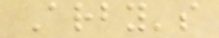Arby's
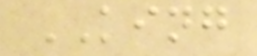KING
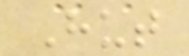Hut
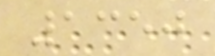1350
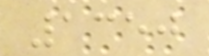1350
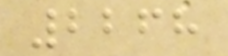2268
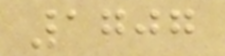1707
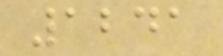1241
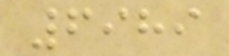6989
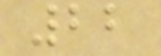22
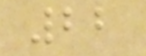22
